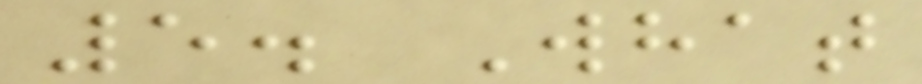5. What
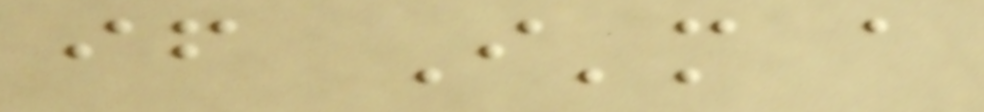if I'm a
